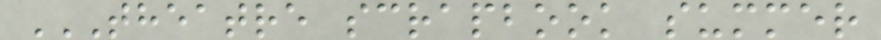THEATRE SCRAPBOOK SUMMER
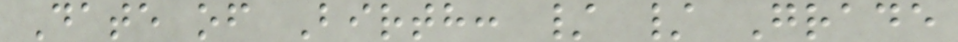Date of Birth: / / Grade
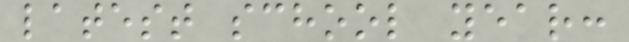latest school year:
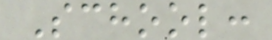School:
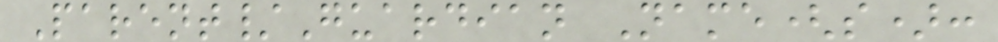Parent/Guardian Name(s):
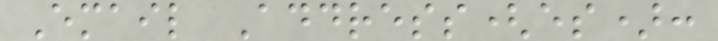Email Address(es):
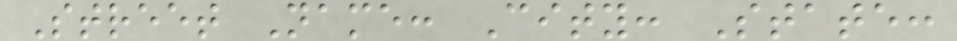Street Name: City: State:
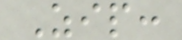Zip:
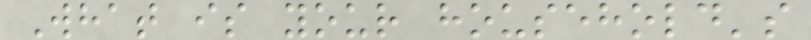What is your household's
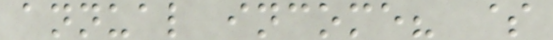annual income? $
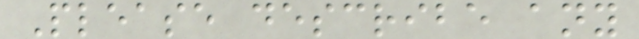Please describe any
